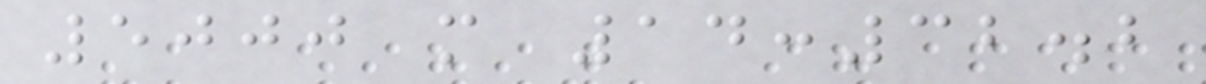5000 m 14:32.2
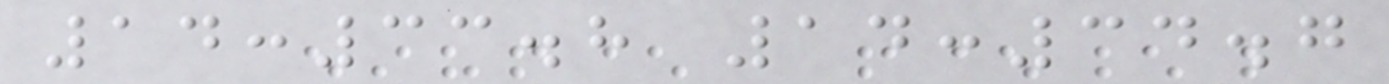14:33.8 14:34.7
